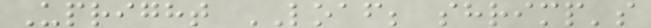Upright LOAF; shrimp's
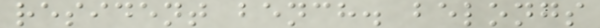resident bench. belongs
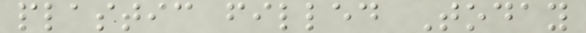plastic filled Today
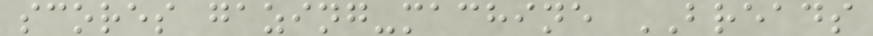scores gazing-machine BREADS
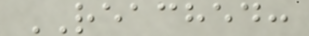REACHED:
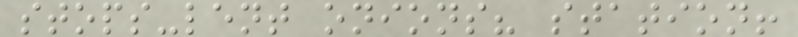stops-lent onions? station!
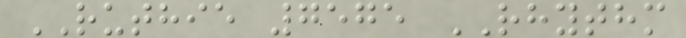RUTHIE 7575 RHYTHM
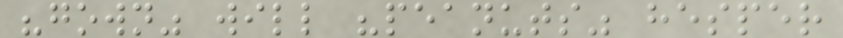"gown" will "peanuts" hesper
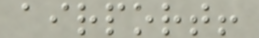airport!
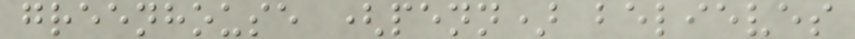greenhouse (penn) believes
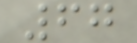67
